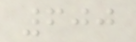600
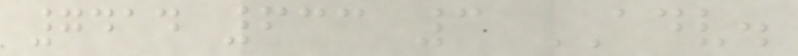7414 633 3 ADV.
